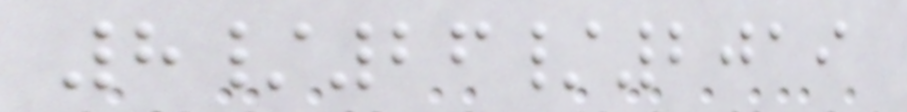8/26/2019
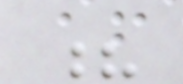?
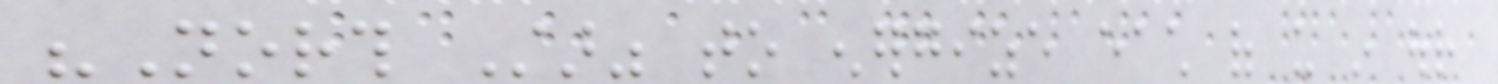"North Star" to energize each of us in our
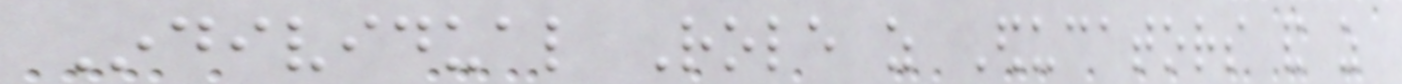Individual Role as Educators and as
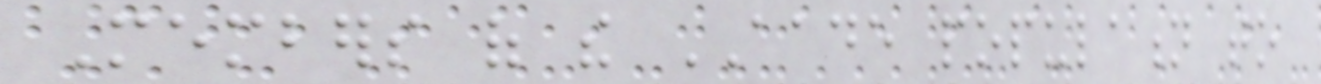Members of the AADE population to
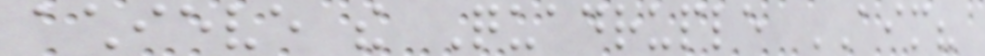achieve the Quadruple AIM?
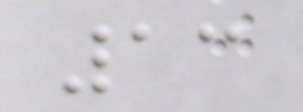13
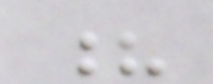?
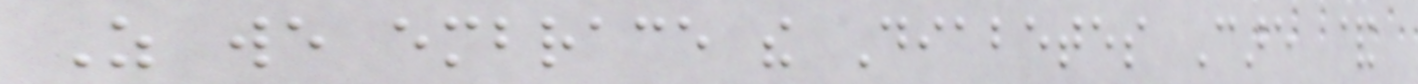As we embrace the Diabetes Care &
